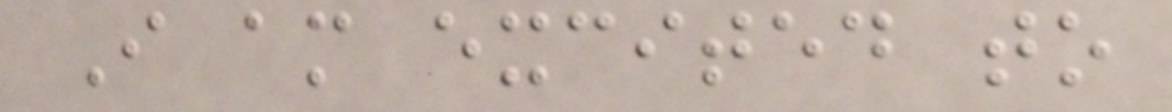I am excited to
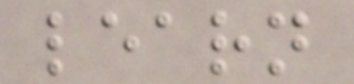learn
